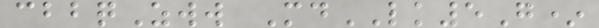cbbqZww MdLK5G*
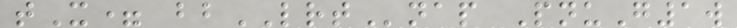tX= bbLRTnap PnuG1w
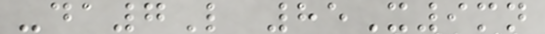-da7L 85X9mn
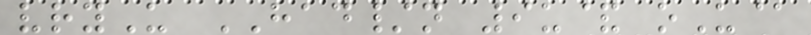vryU HAD/n 9u& oU@
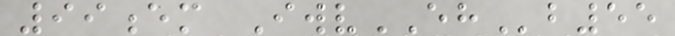99em IwvEHb55
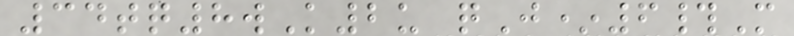34tq8wK2u qJ*6#M
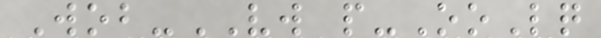Wob-VW p-OoLq
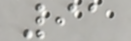91
